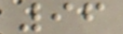96
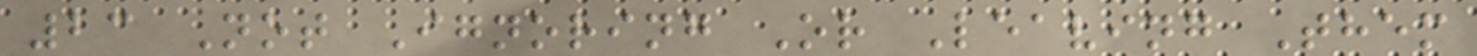23 Not Ignoring Or Leaving Them
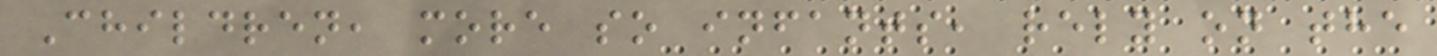Children, more so infants, rely on the
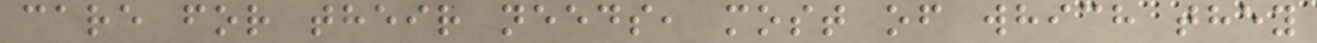care for their needs, most of which they
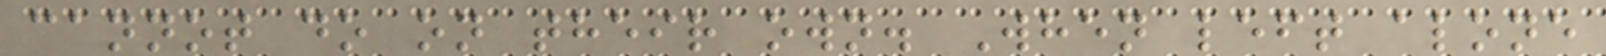cannot do on their own. When left alone
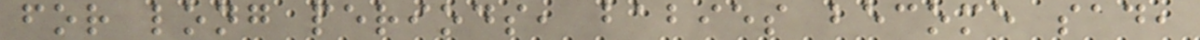for long periods, babies become sad,
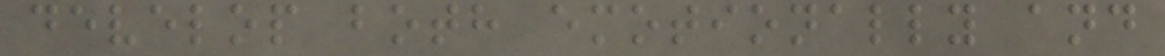develop both emotionally and
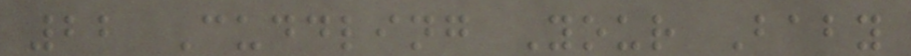22 Cuddling Your Baby
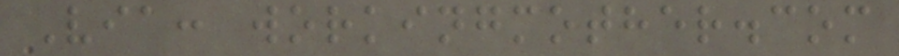Via: workingmother.com
